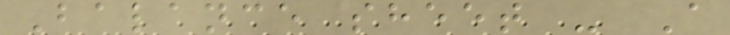Balance sheet - A
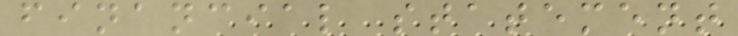financial statement
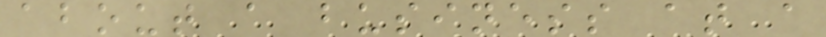about a business at a
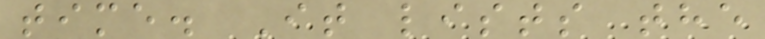time. It lists the
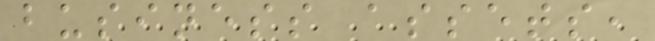business assets,
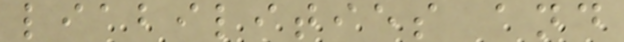liabilities and
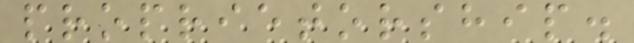proprietorship.
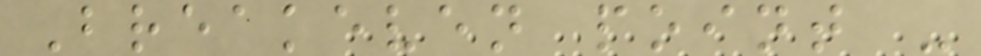Breakeven point -
